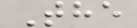The
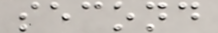second
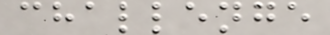challenge
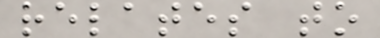relates to
